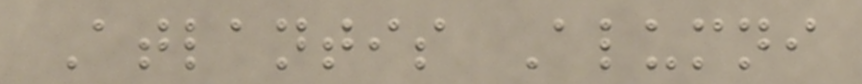Atlantis Alumni
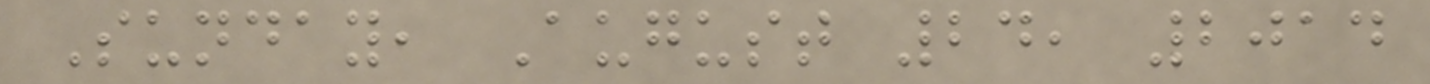Sunday, August 24, 2014
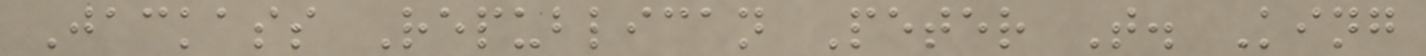Jackass Republican Peter T. King
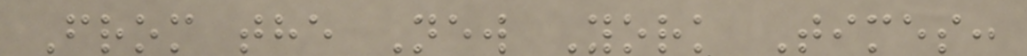From the New York Times:
